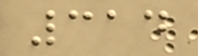314
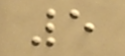5
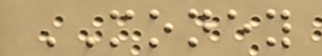MONEY
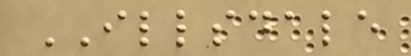ILLSDALE
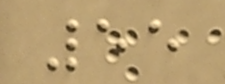55
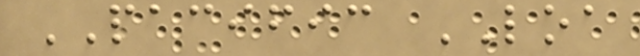PACIFIC LOA
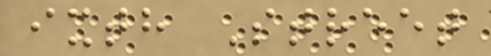ixth Street
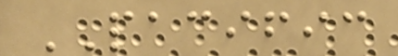PACIFIC
